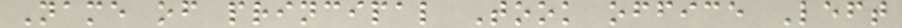Name of principal Took office Left
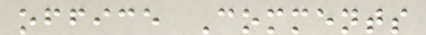office Comments
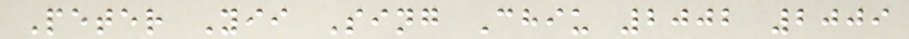Peter Yii Sing Chiu 2002 2009
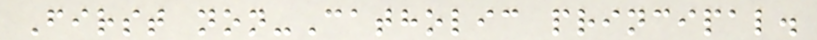First non-Catholic principal.
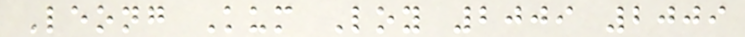Leong Kum Loy 2009 2009
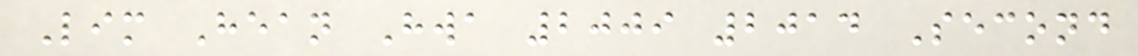Lim Hean Hwa 2009 2014 Second
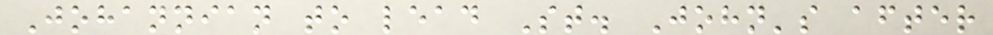Johannian to lead St. John's after
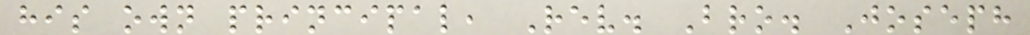his own principal, Rev. Bro. Joseph
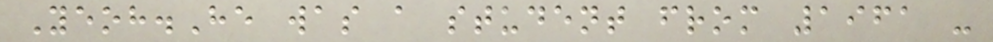Yeoh.He was a student from 1961 -
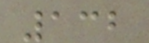132
